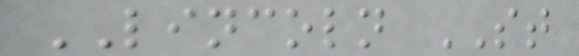LINCOLN ST
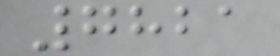7821
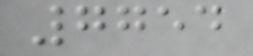7754
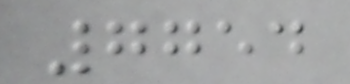7754
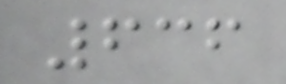636
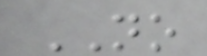NO
